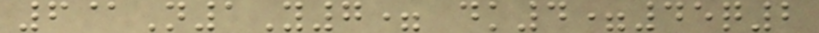6@N1Y7= dk4=45q2
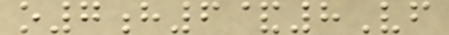o7h6&8Vf
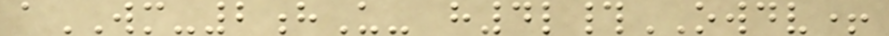aWM-2hU- h4l#OWDV+
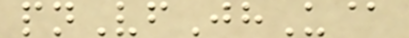pnVfJhU@
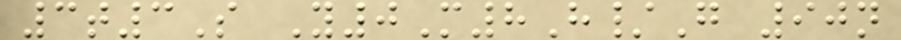3t3S Y0M8H/G 90n
